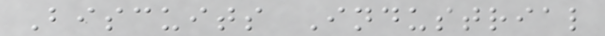Biscuits Industrial
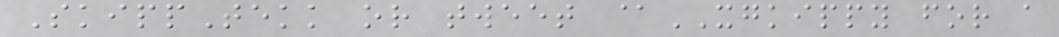SkippTekk or tweet @XGKIPPY for a
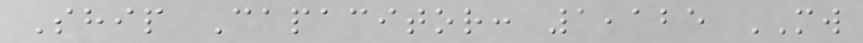Ship Capacitor: 1,125 MW
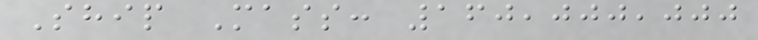Ship Mass: 160,000,000
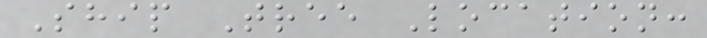Ship Tree Location:
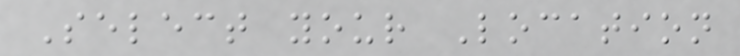Select your Location
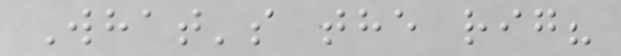What's the rig?
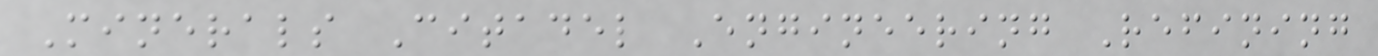Minerals Citadel Engineering Refining
